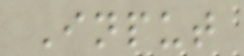Input
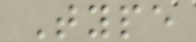Type
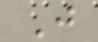J
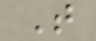T
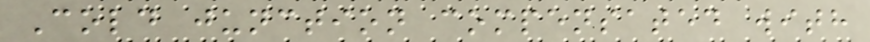Cold junction compensated with
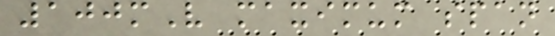100mV maximum span
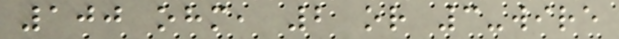100 ohm, 2 or 3-wire
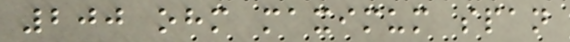200 ohm maximum span
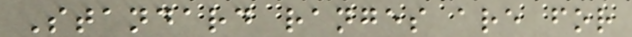Standard ranges are for
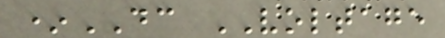*DC VOLTAGE
